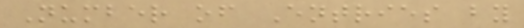Number of Entries by
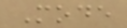Mode
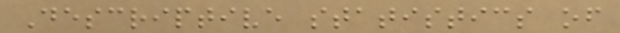Descriptive statistics of
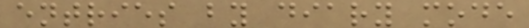entries by diary mode
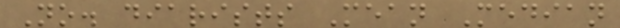No. diarists Mean Median
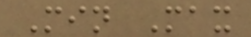Min Max
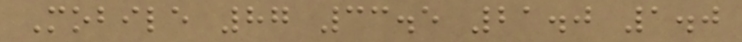Mobile 87 33.5 21.0 1.0
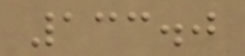133.0
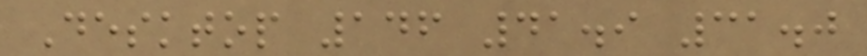Desktop 146 41.9 31.0
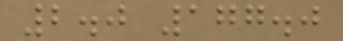2.0 177.0
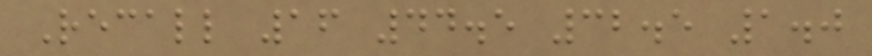Recall 16 44.5 32.5 1.0
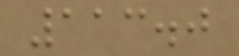113.0
